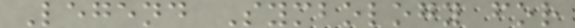Legend Symbology for
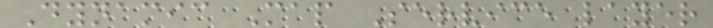Dynamic Map Service layer
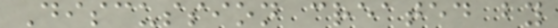Discussion created by
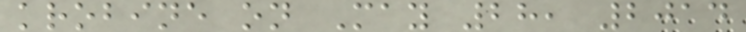krobine on May 28, 2014
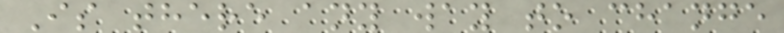Is there any way to change
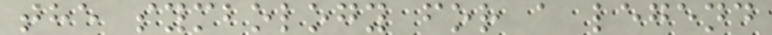the symbology for a legend
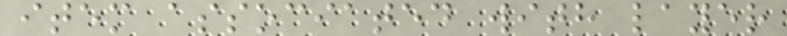item associated with layer
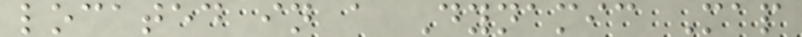located in a Dynamic Map
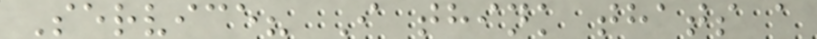Service? I think thats a
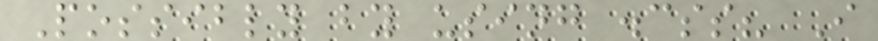Possibly by using .css? I
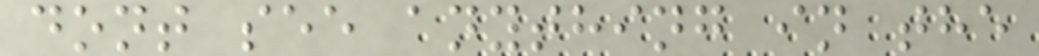dont see anything in the
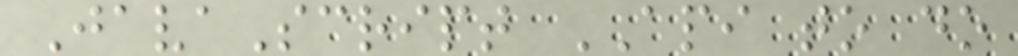JavaScript API to do
